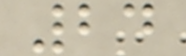24
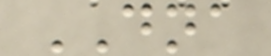DNA
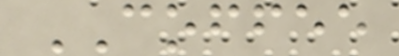COFFEE
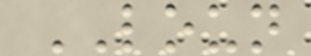LOUN
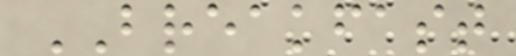BREAKFAST
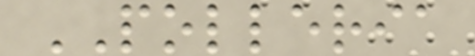POLLERIA
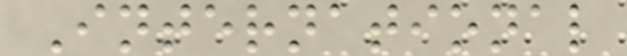International
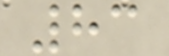83
